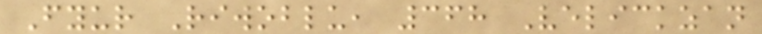Fyur Riwoblu, 368 Velickzan
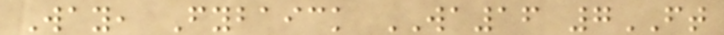Way, Fybaick WA16 7FT
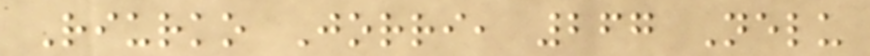Riurko Jorri, 267 Nelu
